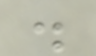.
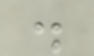.
